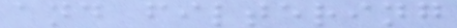and filtering
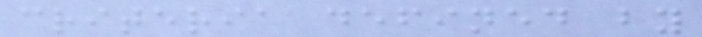criteria defined by
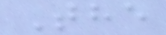The
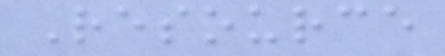Resource
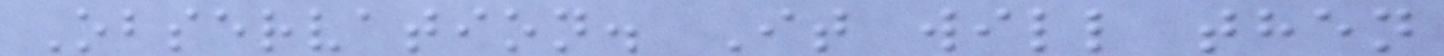Observation. It will then
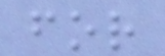for
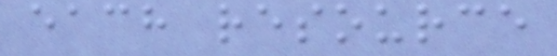each resource
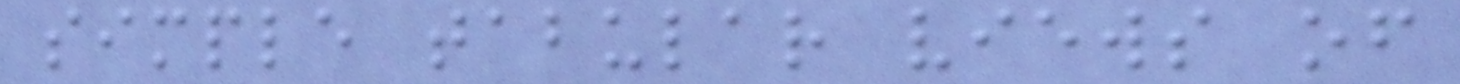simple tabular views of
